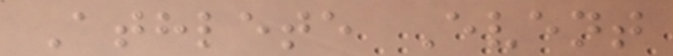Athlete Event
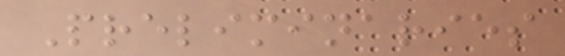Preliminaries
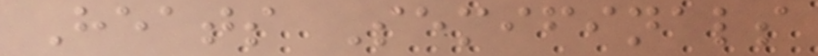Heats Semifinals
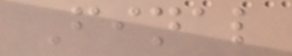Final
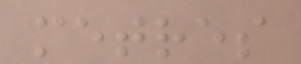metres
